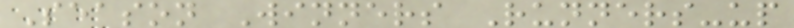Season Winners Runners-up
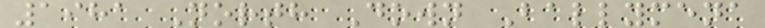1981 North Down Ballymena
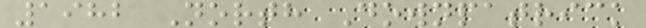1982 North Downpatrick
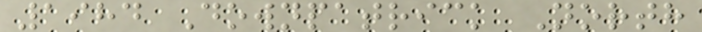1984 Downpatrick North
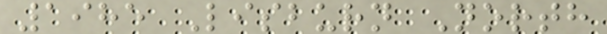1985 Lisburn North
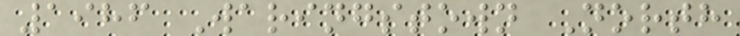1986 Waringstown North
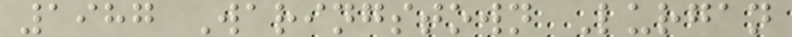1987 Waringstown Lurgan
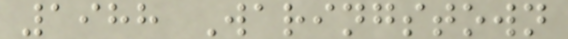1988 Waringstown
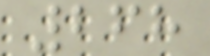268
